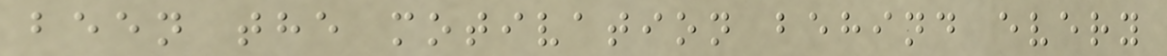been the motivation behind every
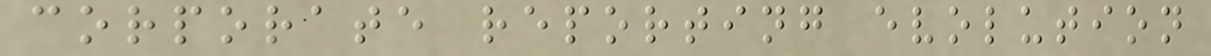corporate reporting evolution
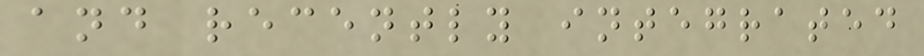and recently integrated
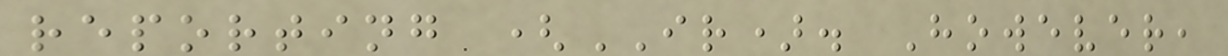reporting (IR). However,
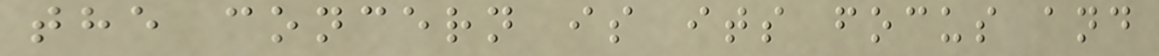the concern is its focus and
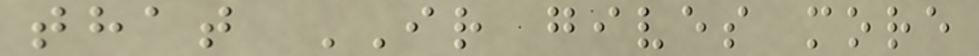that IR gives more
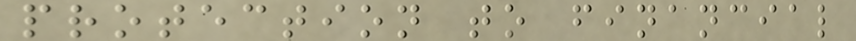protection to financial
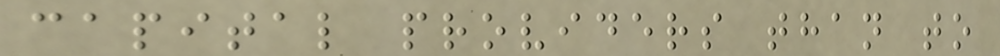capital providers than to
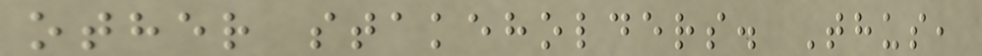other stakeholders. Thus,
